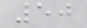50
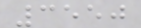3550
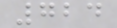724
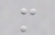m
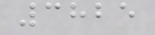3825
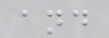and
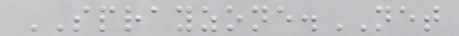SPRAYZONE.NET
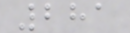281
